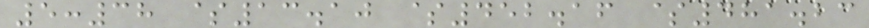5:38 $13.10 $452.16 $481.23
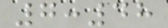7:48
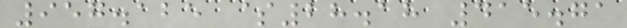957.125 $28.18 415.71
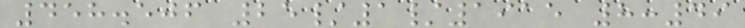458.506 25/1/1915 8:49
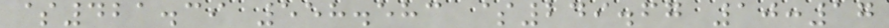$421.39 558.583 $249.67 10:17
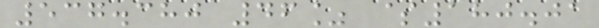537.380 46% $180.01
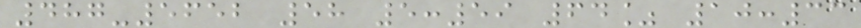487-5652 58 5:59 64% 10:33
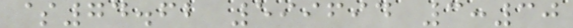$74.62 599694 3:30
